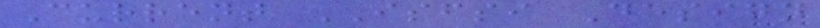Current ISFSI Design
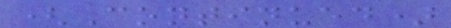(Continued)
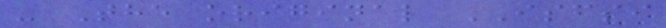- The original ISFSI
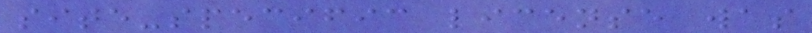site-specific license was
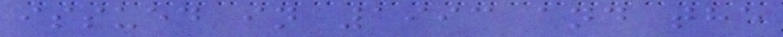issued in 1993 and the
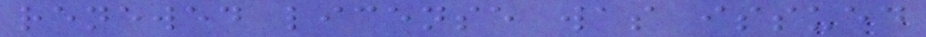renewed license was issued
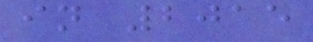in 2015
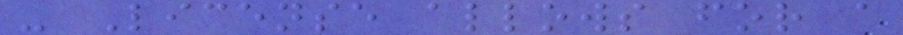- License allows for a
